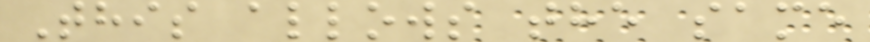This allows the same
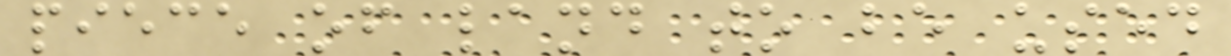piece of land to be used
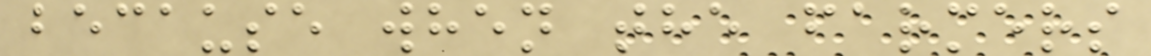because when the farmers
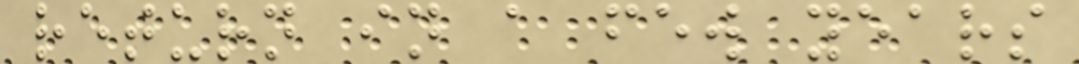return in a few years
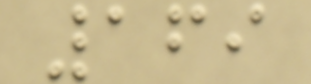169
